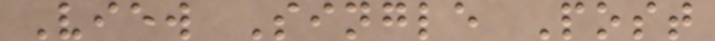View Single Post
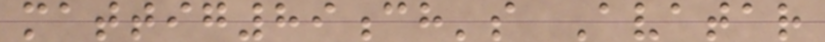mattig89ch's Avatar
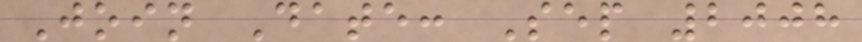Join Date: Sep 2008
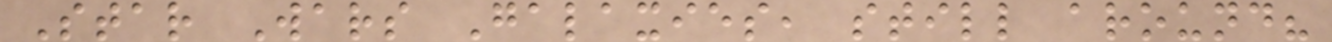Star Wars Galaxies, still around?
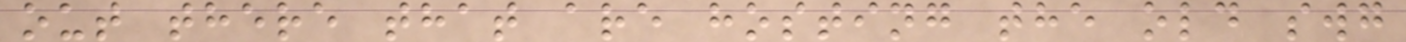out there that are hosting the old swg
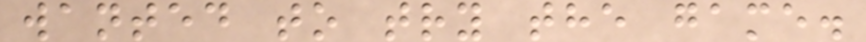wanted to try the game.
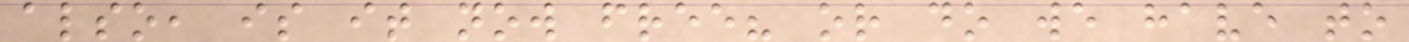also, is it now free? or do we have to
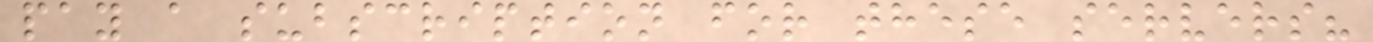pay a subscription for these servers?
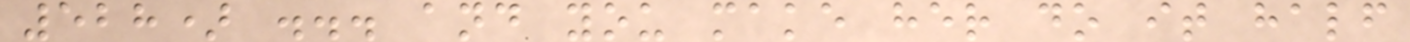528) ... and you make her do it half
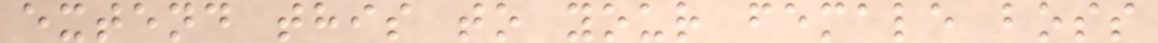extend this to your female boss
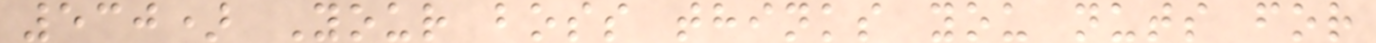530) Your boss thinks you nuts for
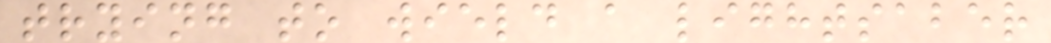trying to wield a lightsaber
